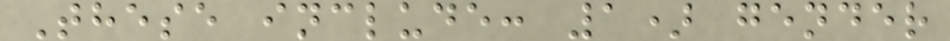These include: 1) gender
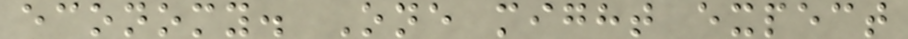economy. One might expect
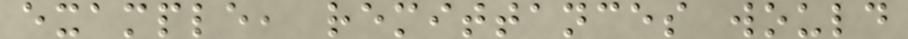example, remittances would
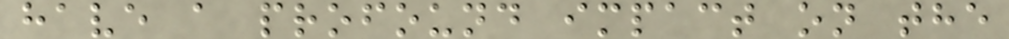have a profound impact on the
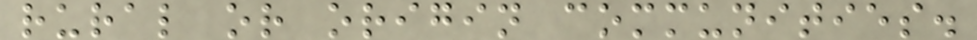rural or origin communities.
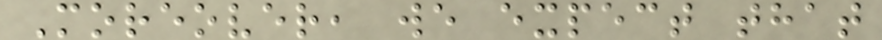Moreover, we expect that
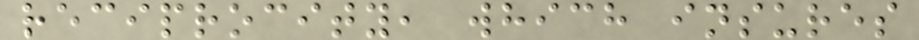reciprocity, which insures
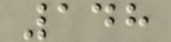148
